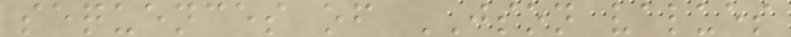sequences of JSON values
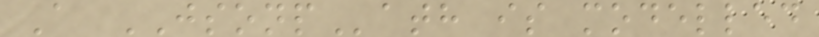A JSONPath is modelled
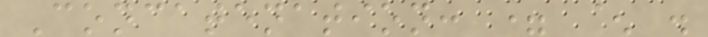Concatenation: = ^ .
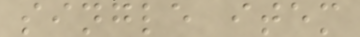single item
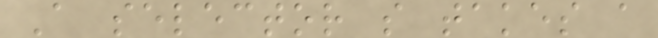A selector s takes a
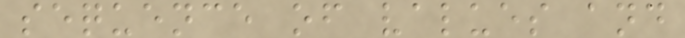sequence of values and
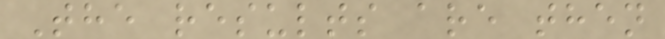The results are then
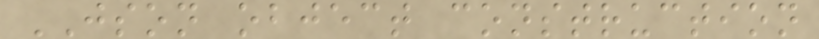JSON object construction
